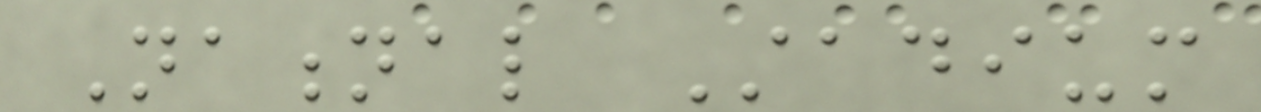National Stadium
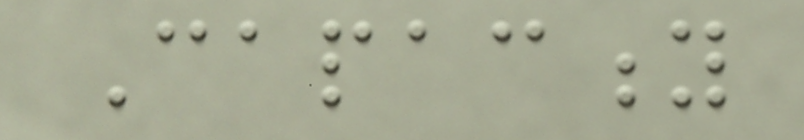Capacity
